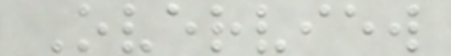Overview
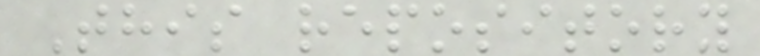This repository
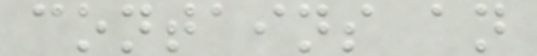contains an
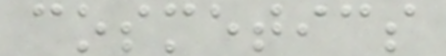cosmetics
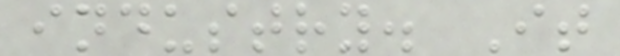industry. It
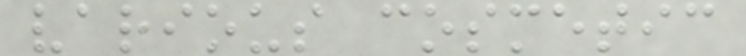various cosmetic
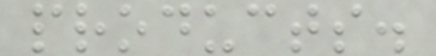products.
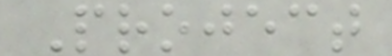Project
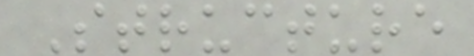Structure
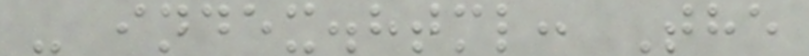- index.html: The
